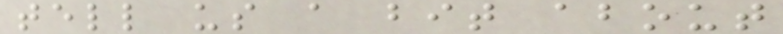tell us a bit about
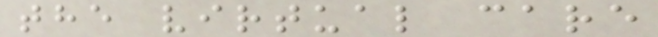the virtual care
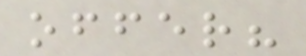offer?
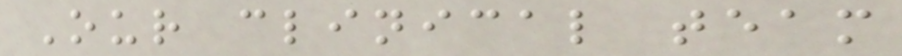Our clinical team
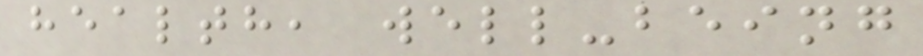health, well-being
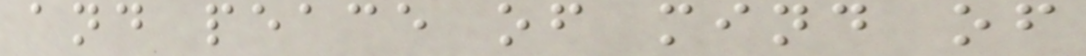and peace of mind of
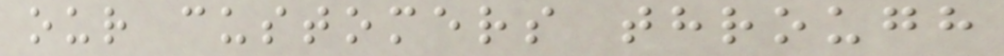our customers through
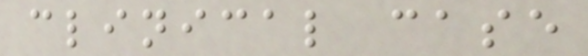clinical case
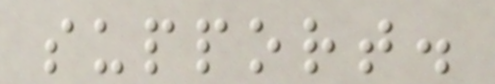support.
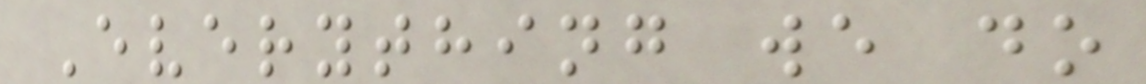Everything we do
